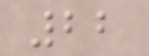22
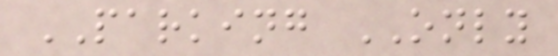PARKING ONLY
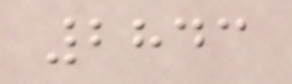2843
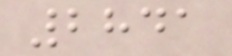2841
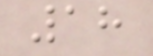18
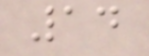14
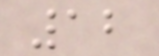12
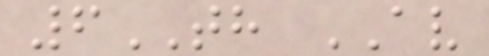6TH AV
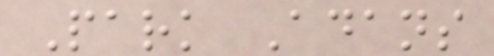Park Adans
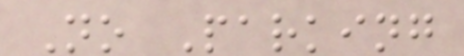No Parking
